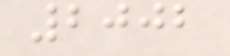2002
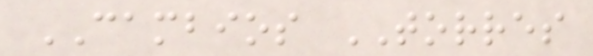CAMBIOS TORRES
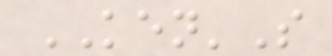KEN'S
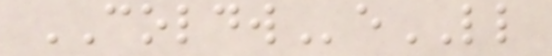COLDWeLL
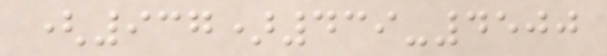(937)439-4500
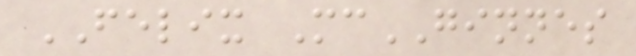FELIX McGINNES
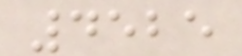4525
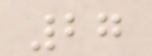27
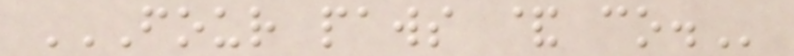FOUR PAWS & CO.
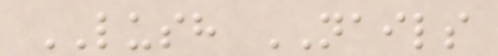LUSH NAILS
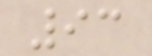93
